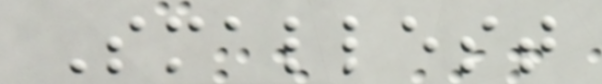Smallest
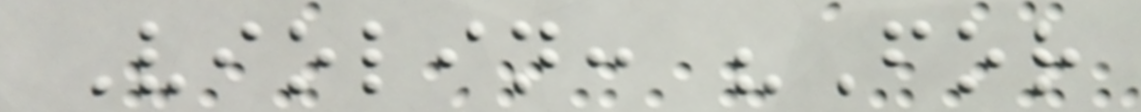Violin: "For
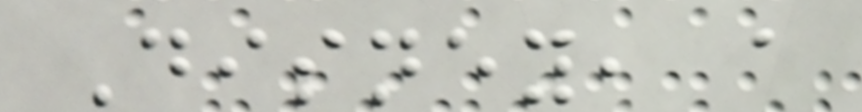Disney, a
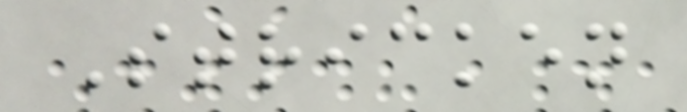Stricken
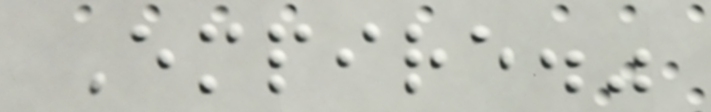Empire."
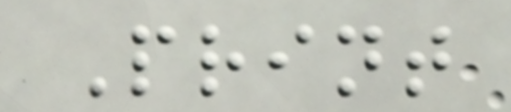Print
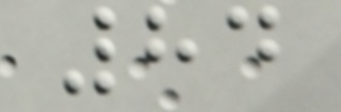84
